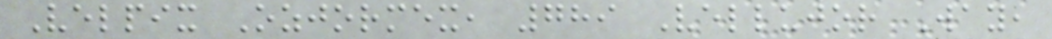Velpix Ozjormex, 789 Vellujor Way,
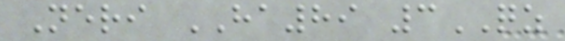Neri HA89 3QZ
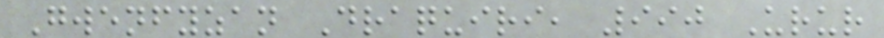Gwenfyzan Draquiri, 990 Urur
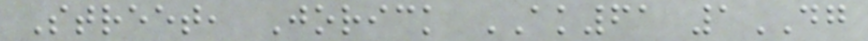Street, Jorick AK61 1DG
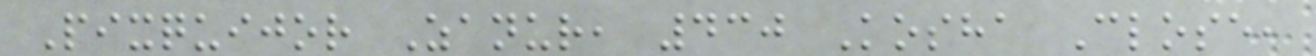Pixquijor Zanur, 430 Kosha Close,
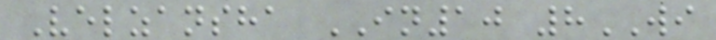Velzansha IN10 8WI
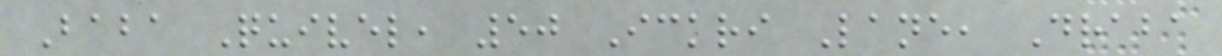Baba Quivel, 50 Ickri Lane, Draba
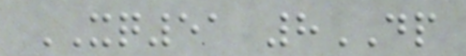XQ51 8DP
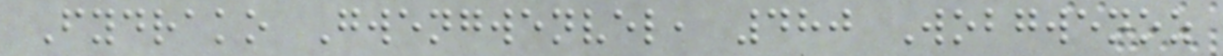Fydrako Gwengwenvel, 480 Wobgwenoz
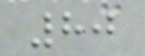80
